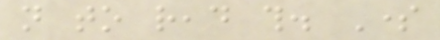not to read this. Some
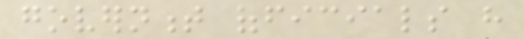government officials have
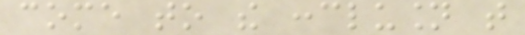come to the conclusion that
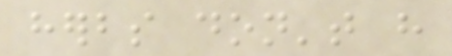herbs don't have
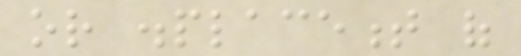or displacement of
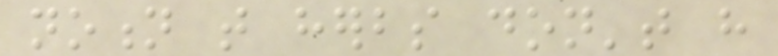notion that herbs don't have
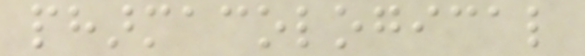pharmacological
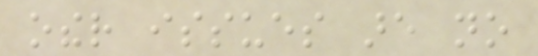other issues are no
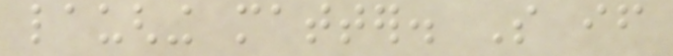laughing matter. So if
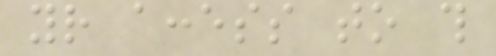your access to this
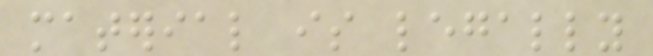material is legally
